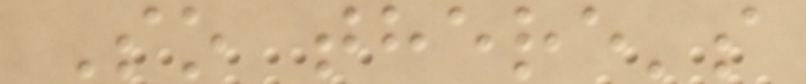So there's
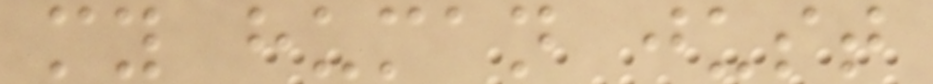my human just
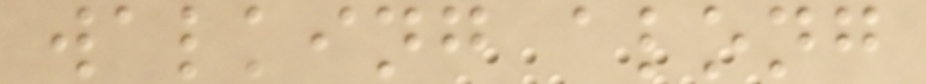walking along
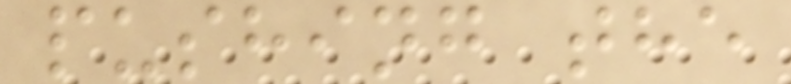pushing the
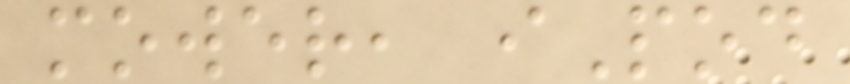mower, iPod
